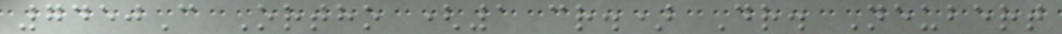7450C Ortho (1 cr.) Dr. Neubert
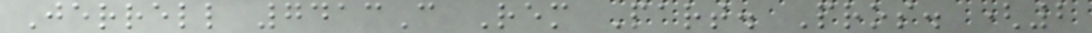Jerrell 7413C Rem Part. Pros. (2
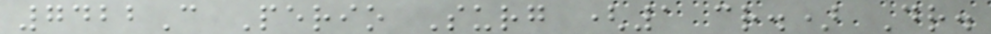7422C Perio Surg (1 cr.) Dr.
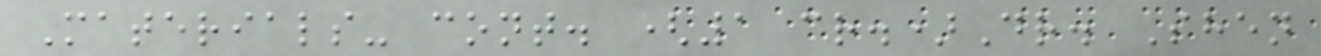Materials- cont. (1 cr.)Dr. Shen
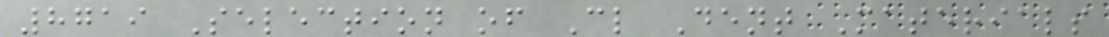8719 Selection of Cl Dent Materials
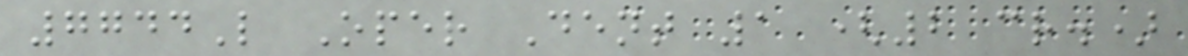7744L Oper Dent 1 (2 cr.)
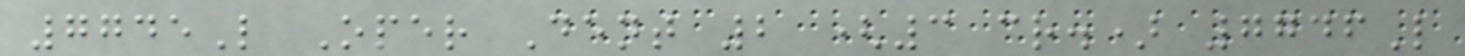7745L Oper Dent 2 (3 cr.) 7746L
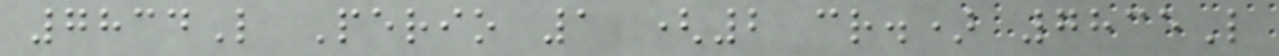7834L Perio 1 (2 cr.) 7835L
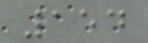154
